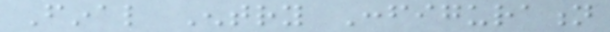Final Entry Configuration
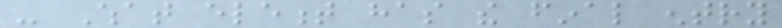- What element has the final entry
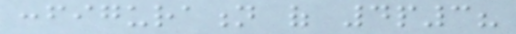configuration of 4p3?
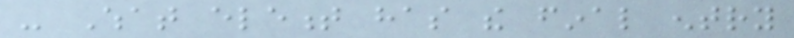- What element has the final entry
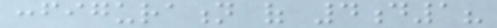configuration of 4d1?
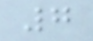7
